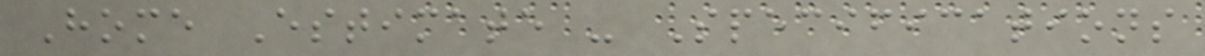Home Estimate - Specifications
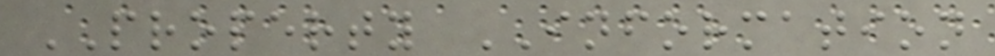PROPERTY INFORMATION
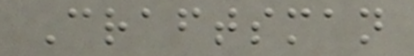Craftsman
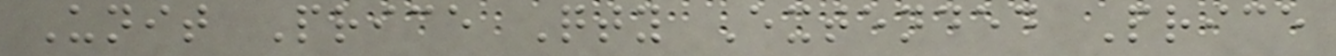Unit Price Qty Extended Price
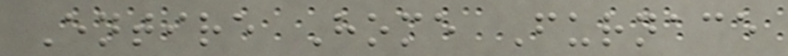Entire Home Furnace
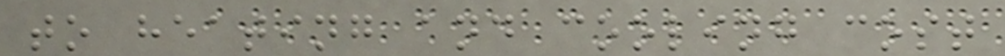to heating and cooling cost
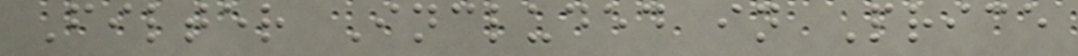Filter Included in Price
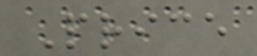Price
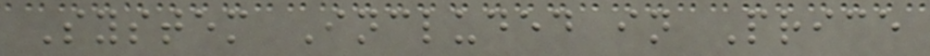System Included in Price
